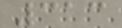313
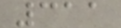311
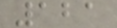121
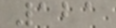121
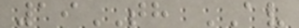19TH AV
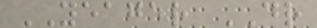YEAGER DR
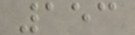153
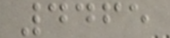4465
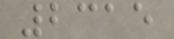2315
